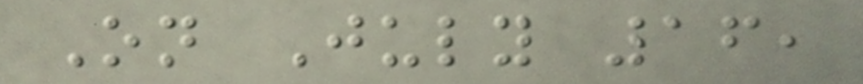On July 16,
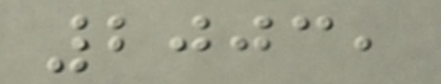2003,
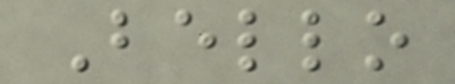Bello
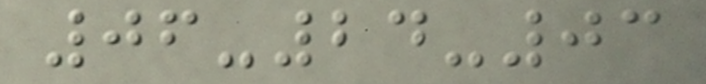06-24-03
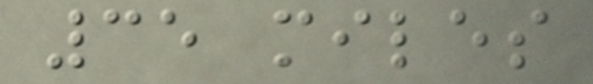35 miles
